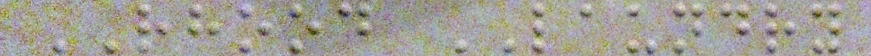RHOOD LAUNDRY
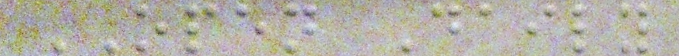OPEN Daily
